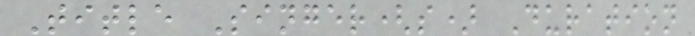Title Singer(s) Duration
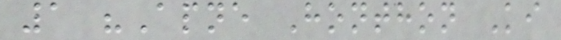1 "Apne Honthon Ki
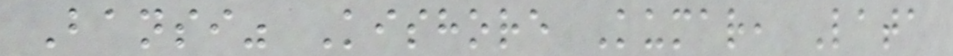Bansi" Kishore Kumar, Lata
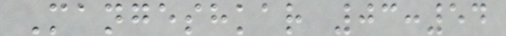Mangeshkar 03:54
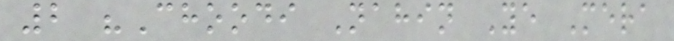2 "Choodi Nahin Ye Mera
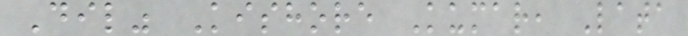Dil" Kishore Kumar, Lata
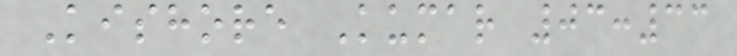Kishore Kumar 03:33
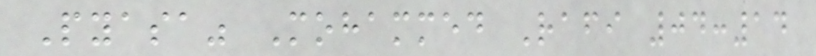Pyasa" Mohammed Rafi 04:14
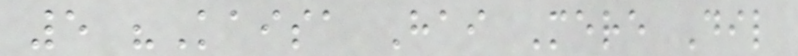5 "Kaisa Hai Mere Dil
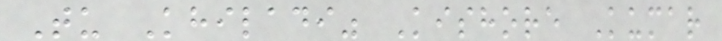Tu Khiladi" Kishore Kumar
